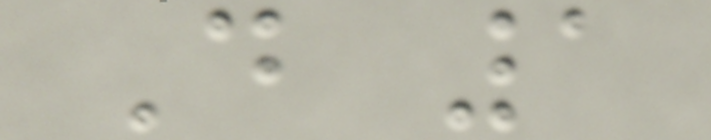D 1
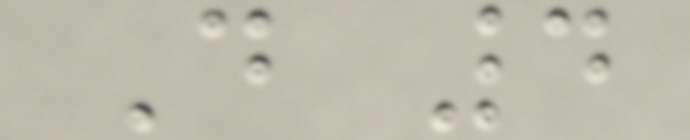D 4
